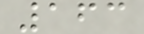163
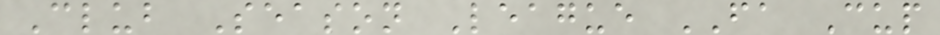Club Season League FA Cup
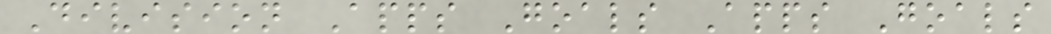Division Apps Goals Apps Goals
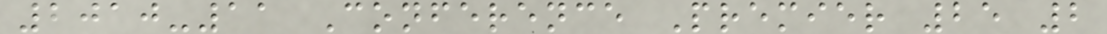2010-11 Conference Premier 25 2
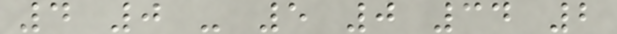4 0 - 5 0 34 2
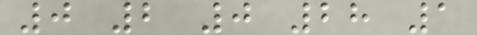0 2 0 28 1
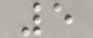5
